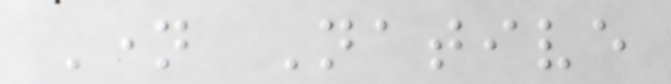Name Native
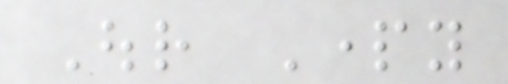Our Party
